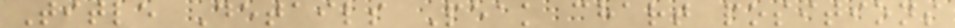Title Details Peak chart positions
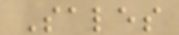Sales
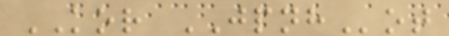KOR JPNHot
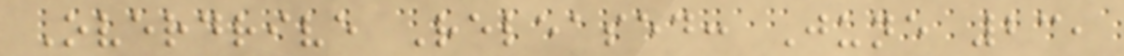Overdrive Released: June 23,
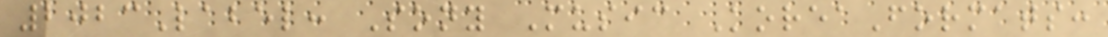2023Label: Sony Music KoreaFormats:
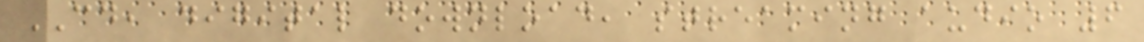CD, digital download, streaming audio 6
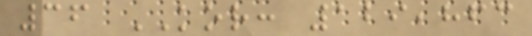36 KOR: 129,863
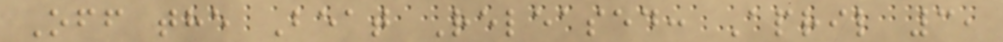Off the Beat Released: April 3,
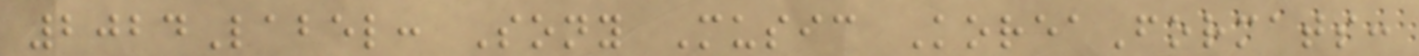2024Label: Sony Music KoreaFormats:
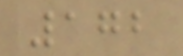172
